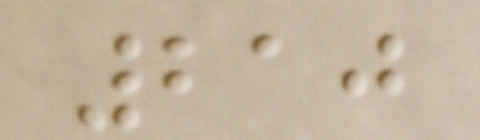210
